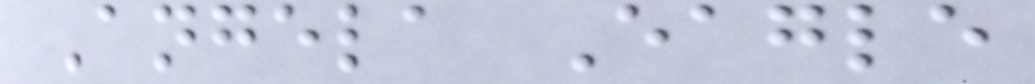Angela Eagle
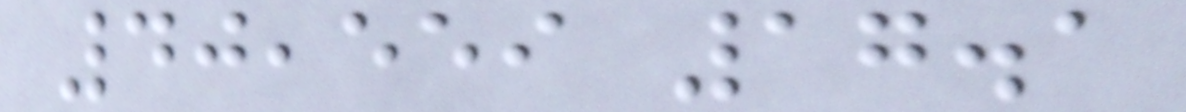40,559 17.1
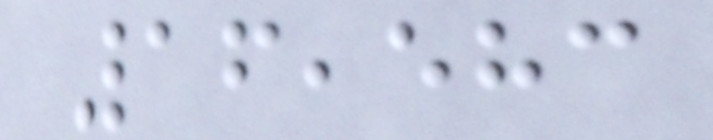16,583
